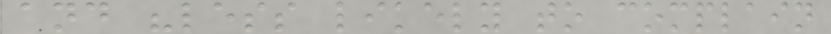and "less likely to complain
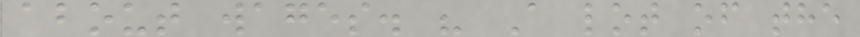about wages. " A lot of the
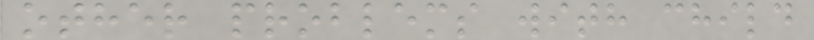other problems with child
